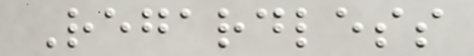Regardless
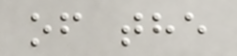of the
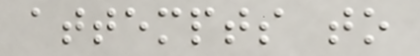attempts to
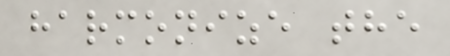harmonize the
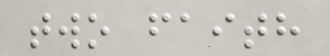two faith
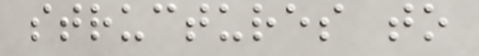structures to
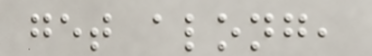get along,
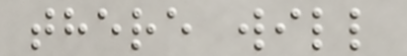there will
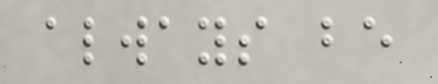always be
